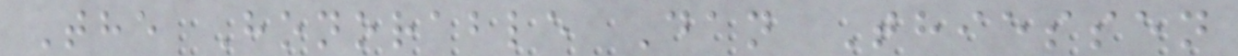The Honorable Dan Thiessen
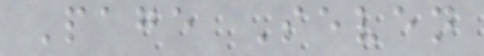Page Seven
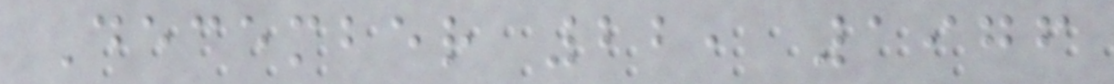December 22, 1976
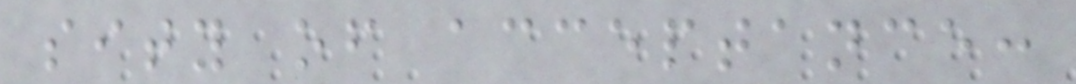sity of acceptance:
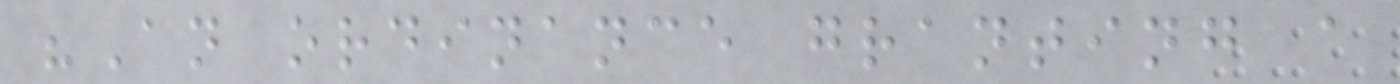"An ordinance granting a
